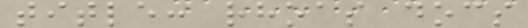title: rhoas docs
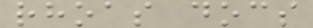rhoas docs
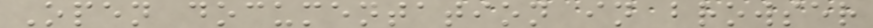Open documentation in browser
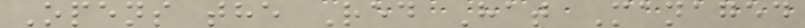Opens the Red Hat Managed
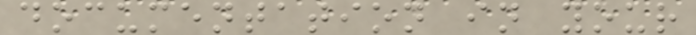documentation in your
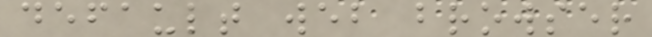default web browser
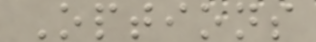Options
